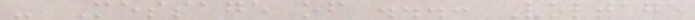- Message of ...: Voltage
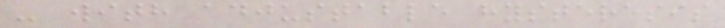- with adjustable hysteresis
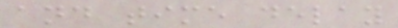and time delay
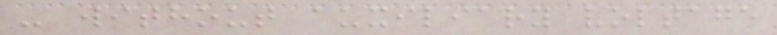- without auxiliary voltage
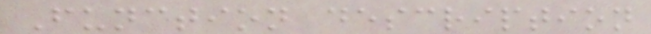Function description
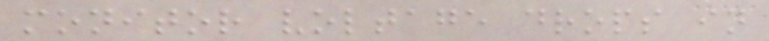monitor voltage drops in
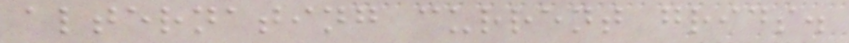alternating current grids.
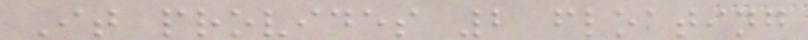It provides 2 floating
